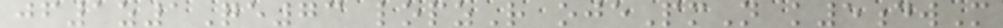jf1z1Qe73 lopzR ojePmN k5dwM
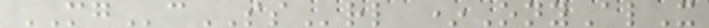MGcSSrl *OnyAlX
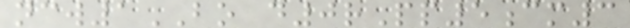ncw1BO d0rPp5cm3
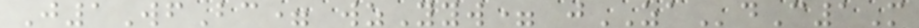J1WfBc= wzYyw= jZAdC1M
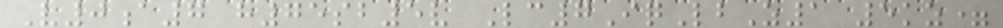V0a7 h75sb5v Lc7IqLbZ1 5kz=
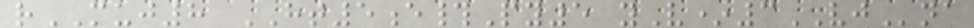rMUJ8 HT5e#Py5 yV*3VJna
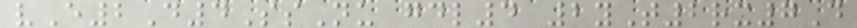vE2D4SsNu gdl4 2yT2rx7D
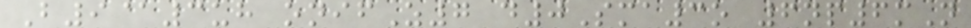B9@3uh onifZ7 d0Sma3o 6np6mN
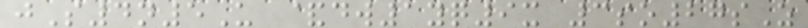jS4n5U &dw1yq9x 3so27sZ
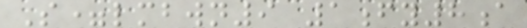S=lmbwn9 1fy8a
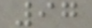97
